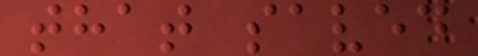that saved
